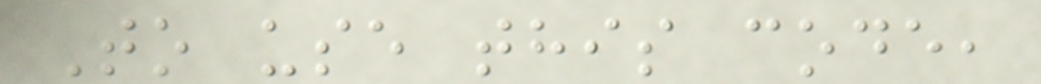To use this code,
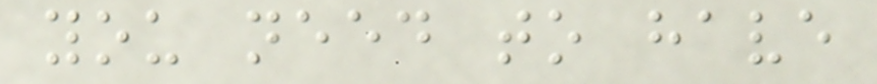you need to have
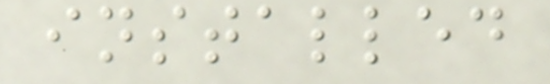installed
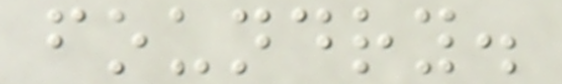foundry.
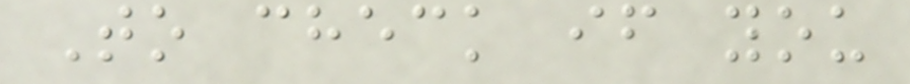To check if you
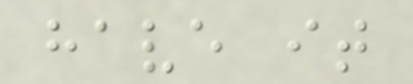have it
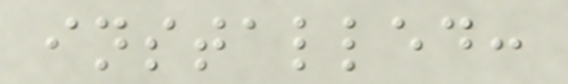installed:
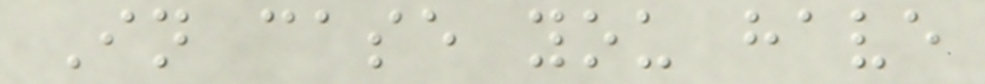In case you have
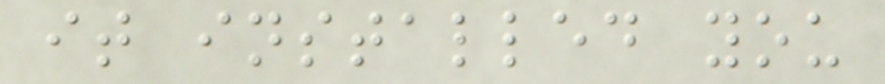it installed you
